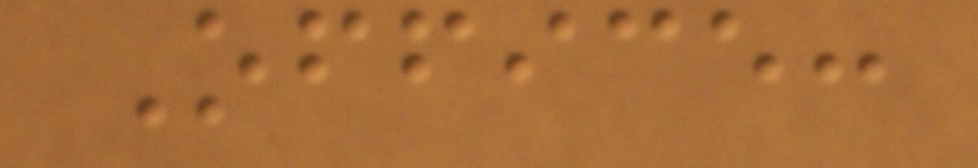Office:
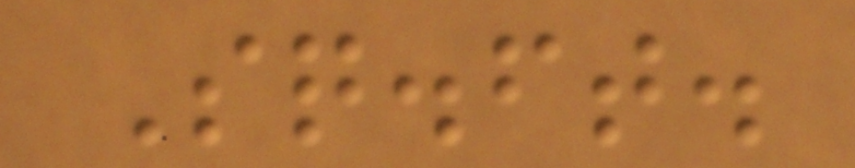Sq.ft.
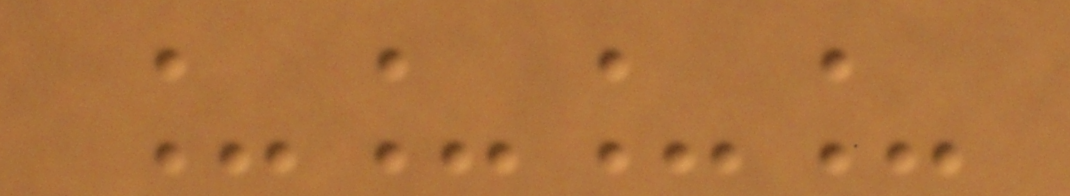____
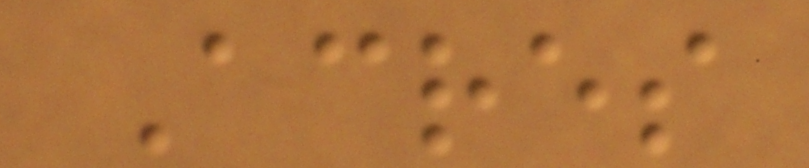Acres
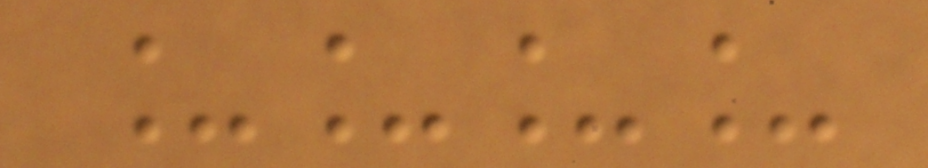____
